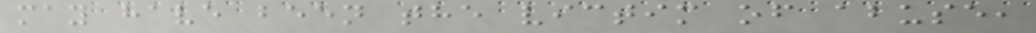may have been the victim of abuse,
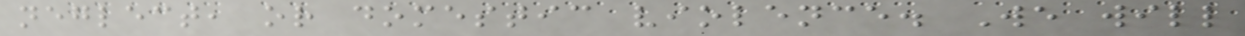neglect, or domestic violence. We will
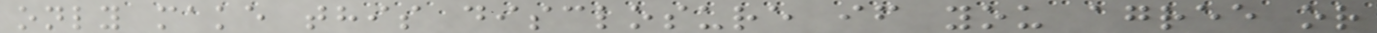only make this disclosure if you agree or
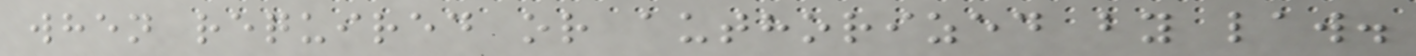when required or authorized by law.
